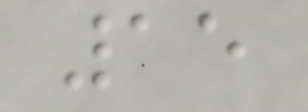15
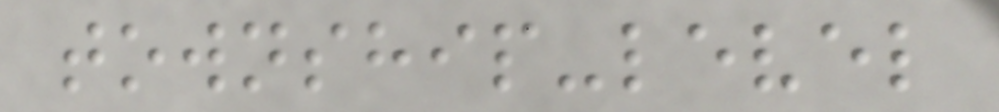township-level
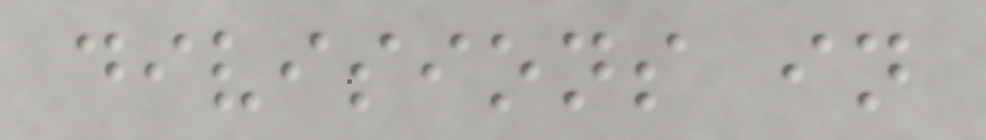divisions in
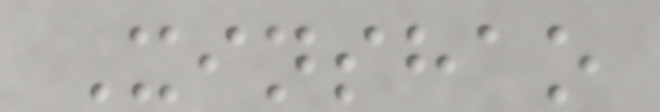Xinshao
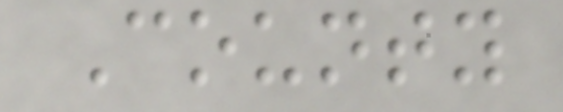County
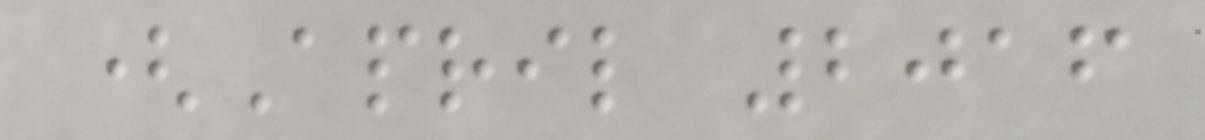(April 2016
